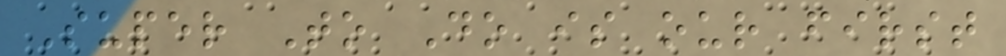Super To Do is our first
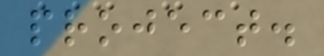project.
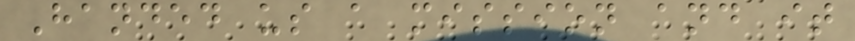Handed us a mission and it
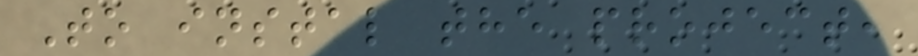To instal the project,
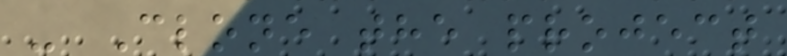- Clone the project
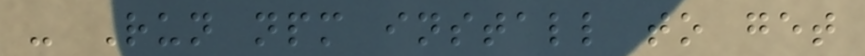- Run npm install to get
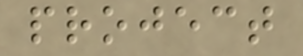project
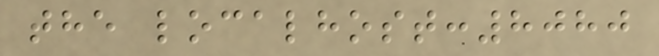the localhost:8080
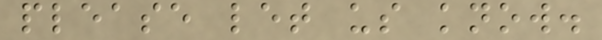please let us know.
